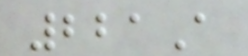221A
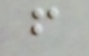f
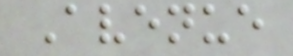Avenue
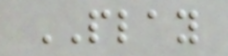PLAY
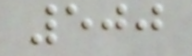500
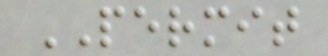PERMIT
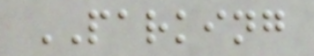PARKING
